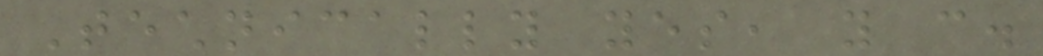Technically yes, you can.
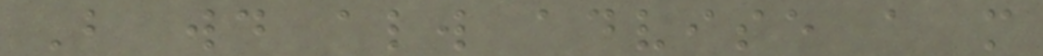But would always advise a more
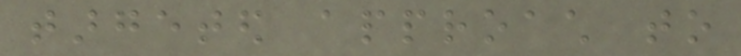targeted approach to
